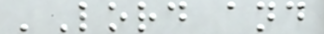'Lord and
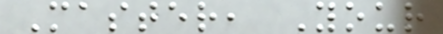Master, Your
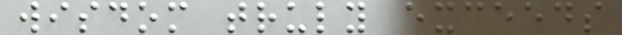wisdom truly exceeds
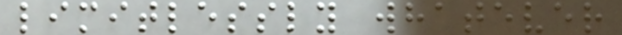limitlessly whatever
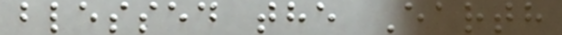blessed the Earth
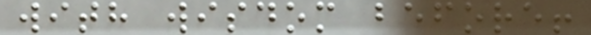with wisdom before!
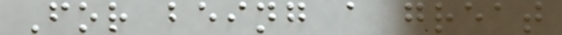For being a great
